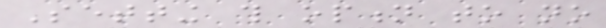Setting this option to no
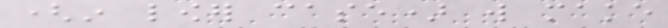(in lower case) will make
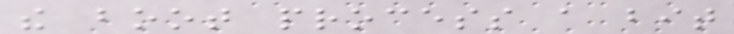the boot process a bit
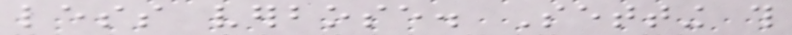less verbose. Setting this
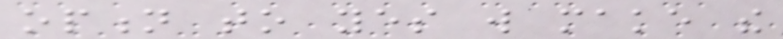option to yes will make the
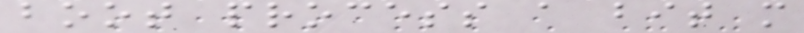boot process a bit more
